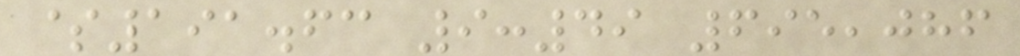$191.63 9:49 695,086
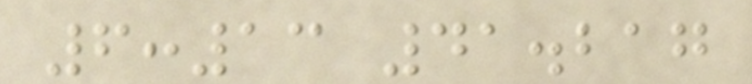6:13 41.217
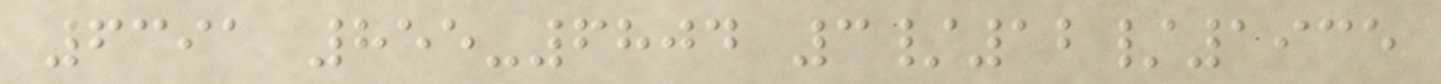6391 855-6804 3/12/1935
